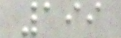199
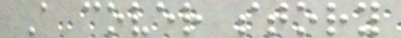A cover story
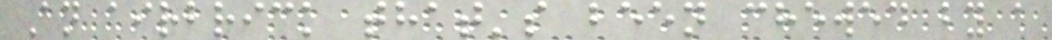An airbrick that's been chewed by a
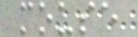mouse
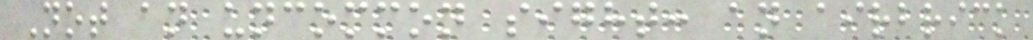Not an uncommon sight: an airbrick
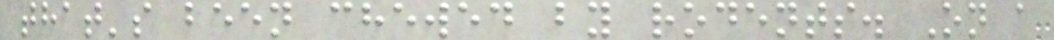that's been chewed by rodents. On a
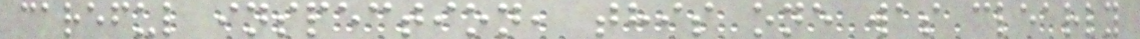careful inspection, this one was clearly
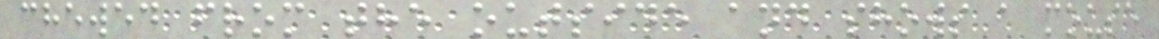chewed from the outside and shows a mouse
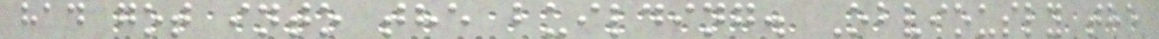had got into the building. Obviously the
